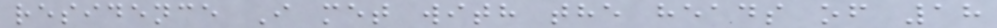residence I met with the heads of 18
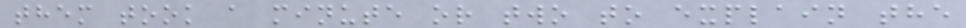them took a minute or two to explain the
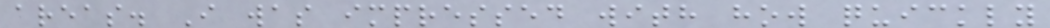areas. I was impressed with how quickly
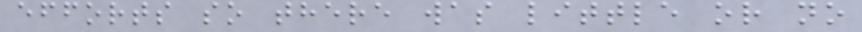efforts so there was little or no
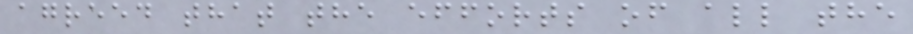agreed that the efforts of all the
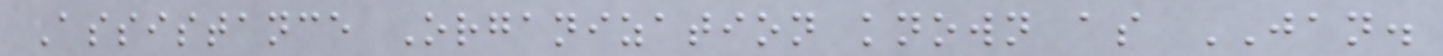Assistance Organization known as JAN.
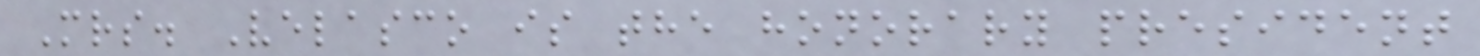Mrs. Velasco is the honorary president
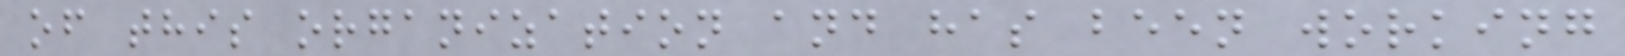of this organization and has been working
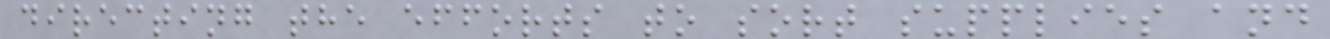directing the efforts to sort supplies and
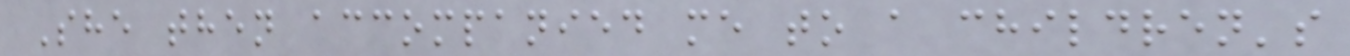She then accompanied me to a children's
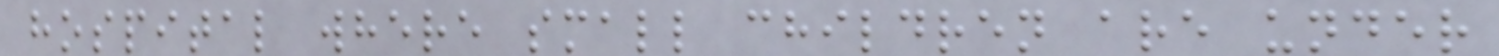hospital where small children are under
